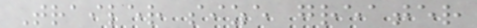Trailer size greater
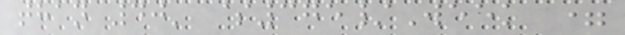than 40' $375/Week =
